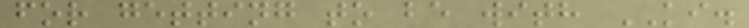for getting to be with KI.
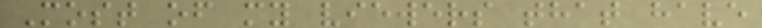Most of my viewers that have
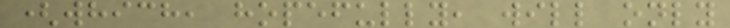(which, hopefully, will only
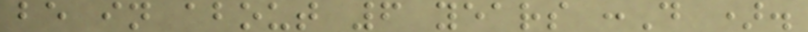be in about 6 years :D ).
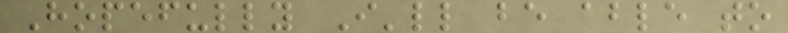Hopefully I'll be able to
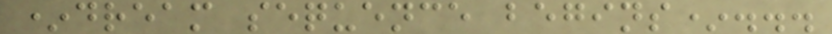*dream sequence begins*...
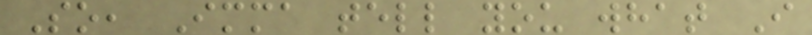So, Imma tell you what I
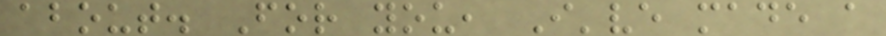about. For you, I've made a
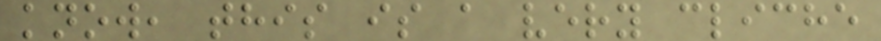know, this is a very cliche
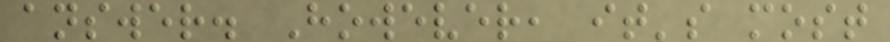answer. However, it's most
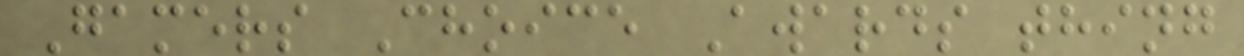Gamers Choice Awards thing
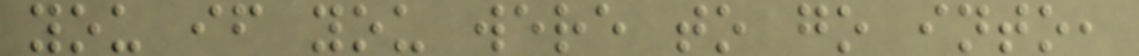you if you were to go into,
